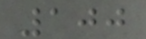100
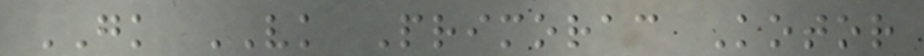GK VK Primorac Kotor
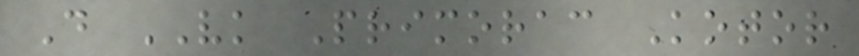D VK Primorac Kotor
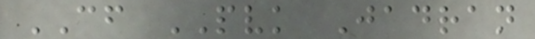CF PVK Jadran
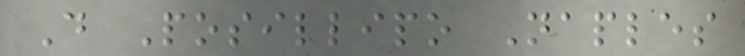D Posillipo Naples
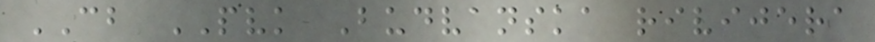CB PVK Budvanska rivijera
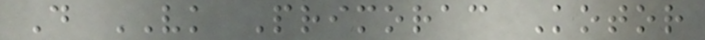D VK Primorac Kotor
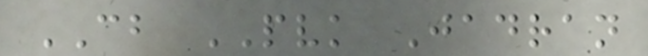CB PVK Jadran
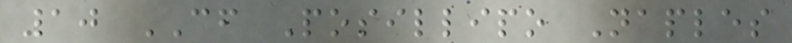10 CF Posillipo Naples
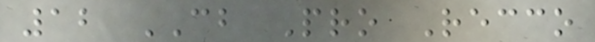12 CB Pro Recco
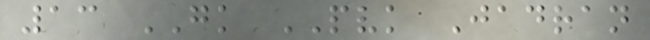13 GK PVK Jadran
